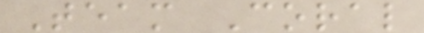Team Coral
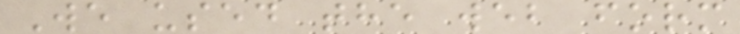We used the web form
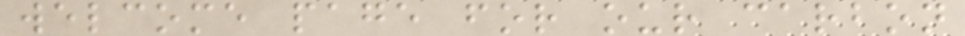welcome page for our carbon
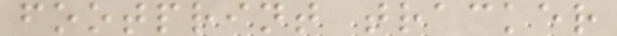footprint tracker
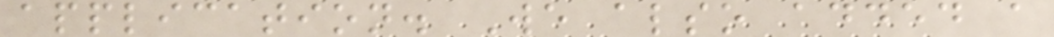application. We also added a
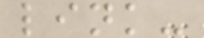link-
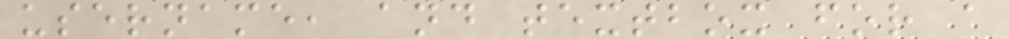username, and textbox for a
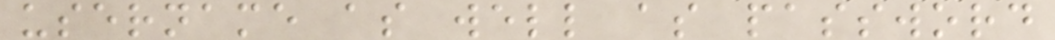username as well as password
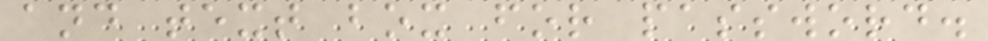and text box for password.
